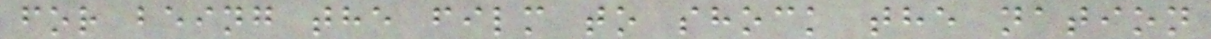for being the film to shock the nation
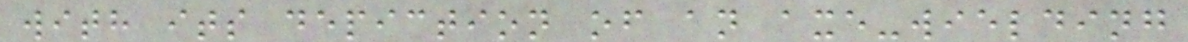with its depiction of an axe-wielding
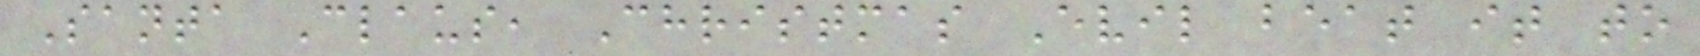Santa Claus, Christmas Evil beat it to
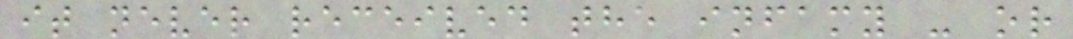it never received the infamy - or
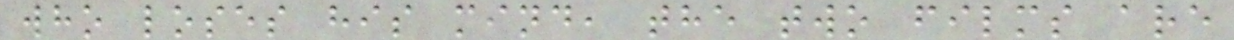who loses his mind, the two films are
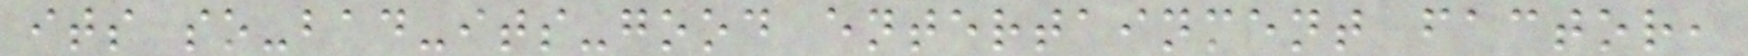its so-bad-its-good entertainment factor,
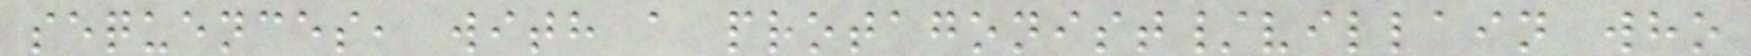sequences, with a protagonist/villain who
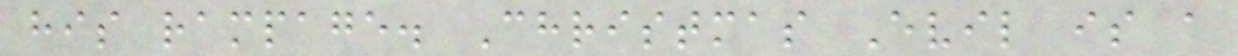his rampage. Christmas Evil is a
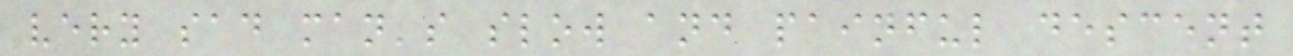very sad man's slow and painful descent
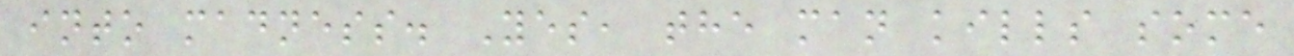into madness. Yes, the man kills some
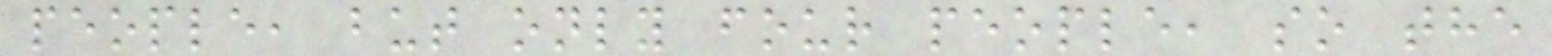people, but only four people, so the
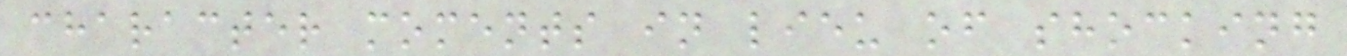character moments in lieu of shocking
